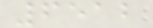6512
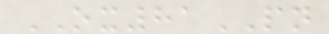OX81PN
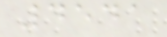4541
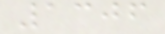1306
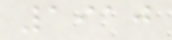1910
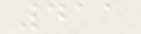411
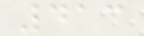413
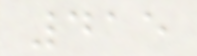415
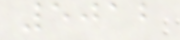5012
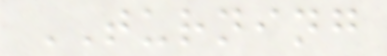TURNING
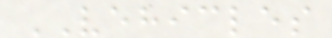VEHICLES
